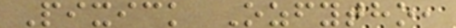Pixick Ozfytho,
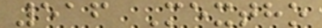516 Mextho
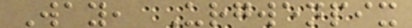Way, Urgwenpix
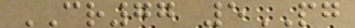CR77 5PG
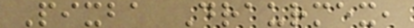Pixba Draurmex,
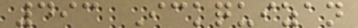493 Ickquizan
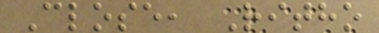Close, Ritho
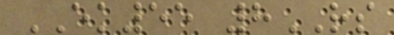EK55 8RS
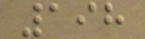198
